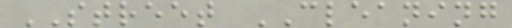STREET CLEANING
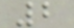2
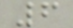6
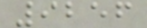9256
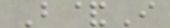B&I
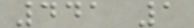441 1
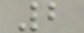2
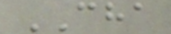CHA
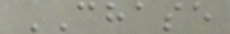CHASE
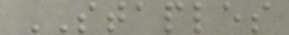STAPLES
